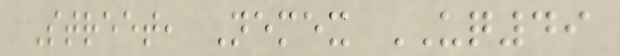Street, Nemex UQ49
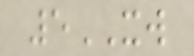5XW
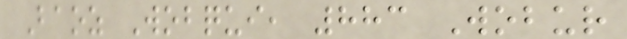Baoz Wobqui, 883 Wobur
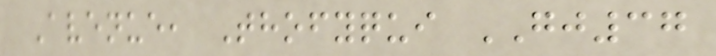Avenue, Thofyqui GJ37
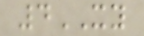4XY
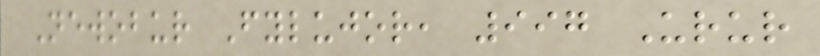Newobur Fylujor, 997 Urur
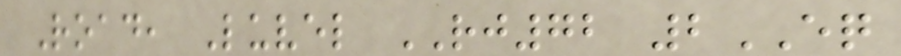Road, Luvel RJ72 2EQ
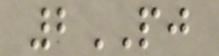2PJ
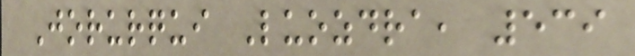Jorurqui Luozdra, 539
